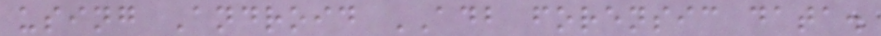using Android ADB forensic data.
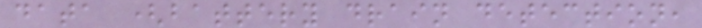data (battery drain detection,
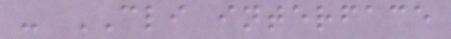- CLI interface
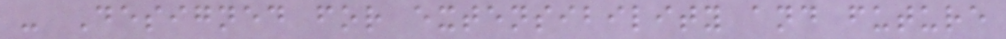- Designed for extensibility and future
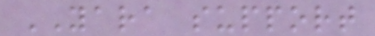YARA support
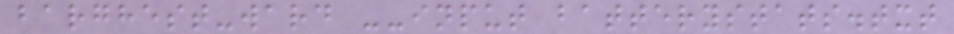barghest-ward --input batterystats.txt
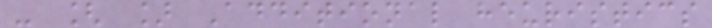- [ ] Additional heuristics
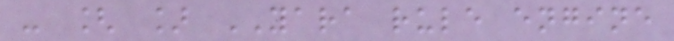- [ ] YARA rule engine
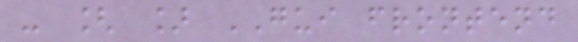- [ ] GUI frontend
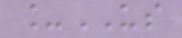_US
